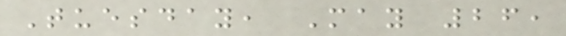Tuesday, May 26,
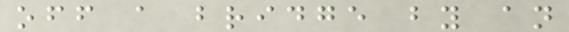off a bridge by an
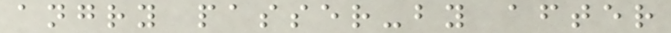angry passer-by after
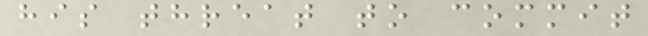his threat to commit
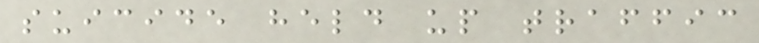suicide held up traffic
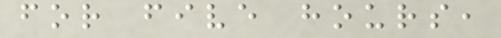for five hours,
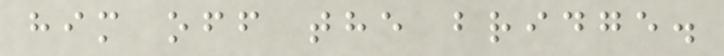him off the bridge.
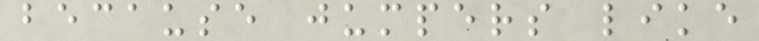because jumpers like
